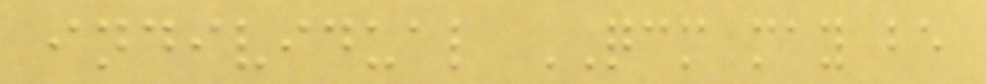individual QCM may be
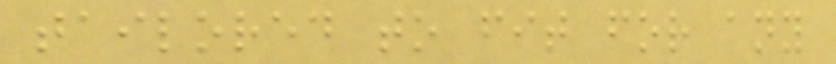tailored to fit for any
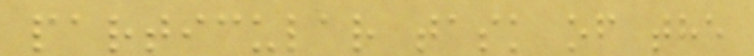particular task of the
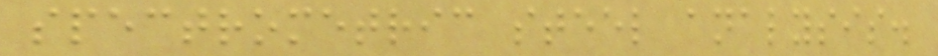spectrometric steel analysis.
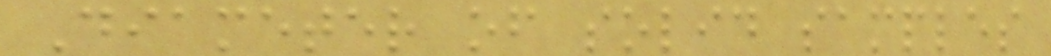Diameter of solid samples
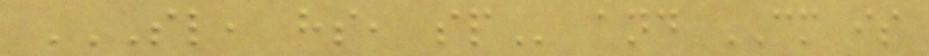SL, HS, SP and CM is
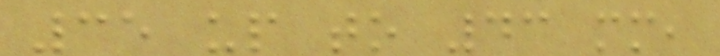35 up to 43 mm,
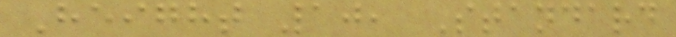Height 10, Standard
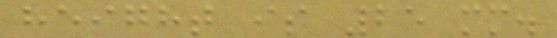height is 25 mm.
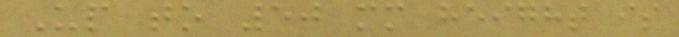Up to 50 mm height is
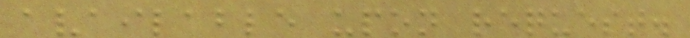available upon request.
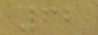62
